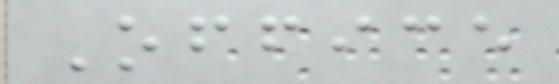Office
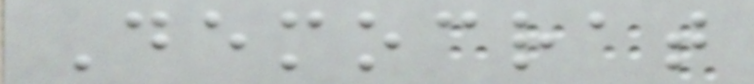Democrat
